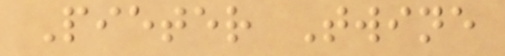Pieter Twine
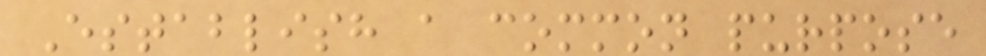Establish a common purpose
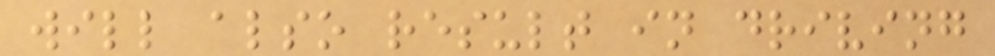will also result in driving
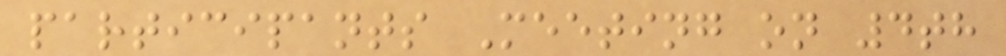participants Meeting on 4th
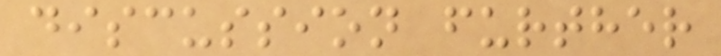discussion further
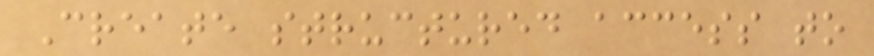Create structured access to
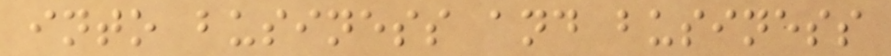into business and business
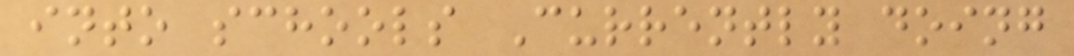into schools Currently doing
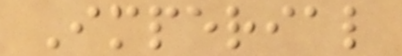Imperial
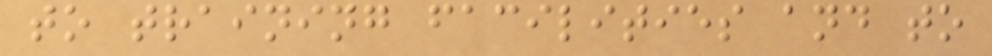to training facilities and to
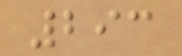293
